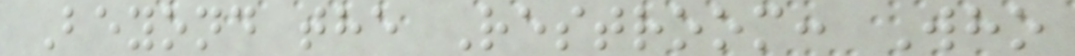Beyond the Restroom: Who
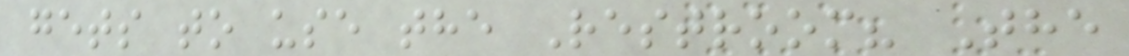gets to use the Restroom? The
